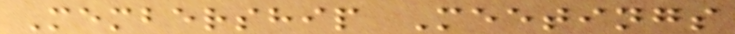Membership Meetings
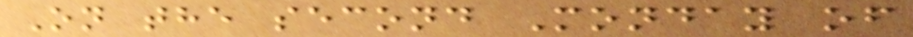On the second Monday of
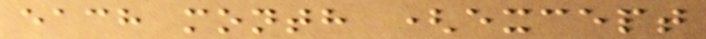each month (except
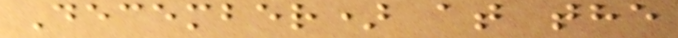December) at the
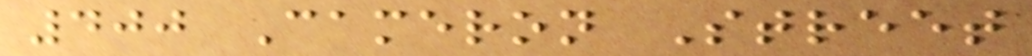400 Cameron Street
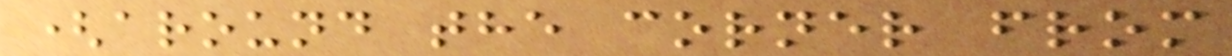(around the corner from
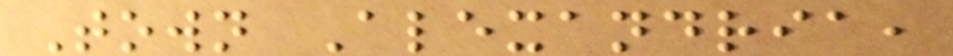Town Alexandria,
